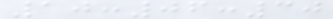10:06:30
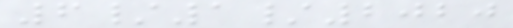6/1/2020
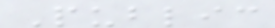Public
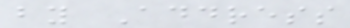by Address
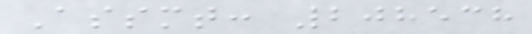Assmt: 208538
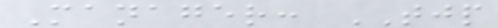Manager: TJP
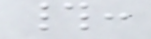#:
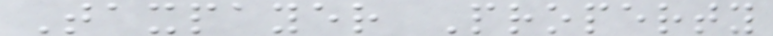Taxpayer Property
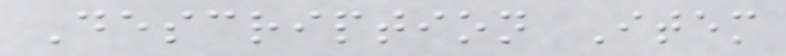Description Item
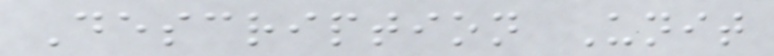Description Unit
